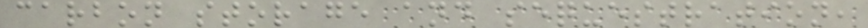carbon storage and sequestration,
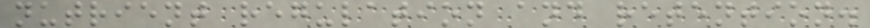nutrient regulation and retention.
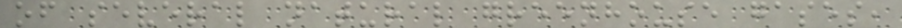of several natural greenhouse gases,
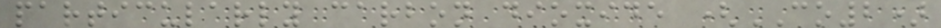particularly carbon dioxide (CO2)
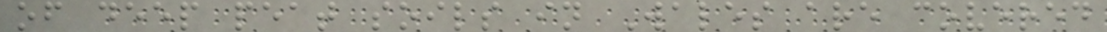of deep peat soils in Wales are covered
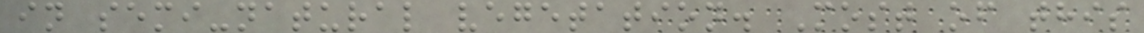in semi-natural vegetation. Most of this
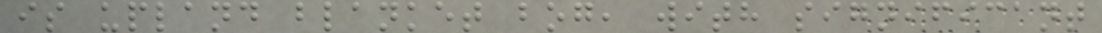is upland blanket bog, with significant
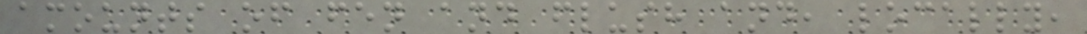amounts of fen and flush and, locally,
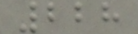228
